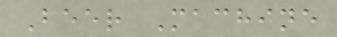Beer Machine
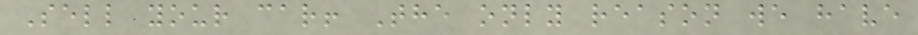Sell your car! The only reason we have
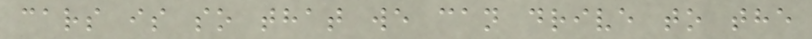cars is so that we can drive to the
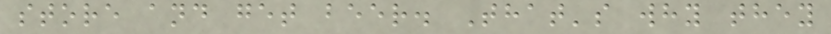store and get beer. That's why they
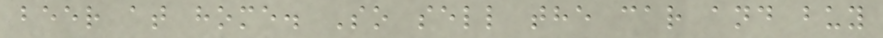beer at home. So sell the car and buy
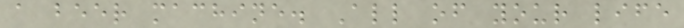a beer machine. All of your life
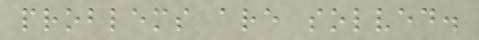problems are solved.
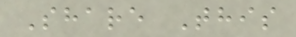Share This
